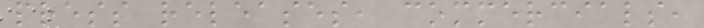press releases, commercials,
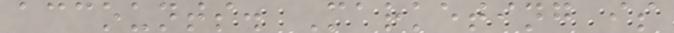accounts. Marketing is
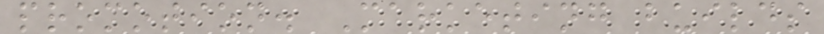promotion. Marketing builds
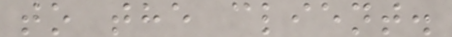to the client.
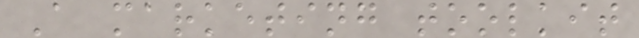A marketing toolkit
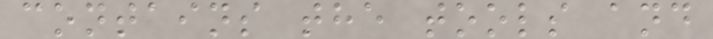contains the tools and
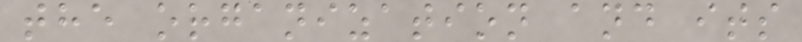the organization and its
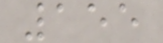155
